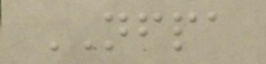NFPA
